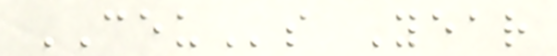CEUs Year
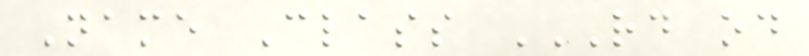Name Class RD OD
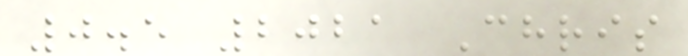0.5 2021 Chris
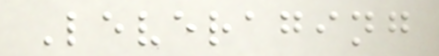Leveraging
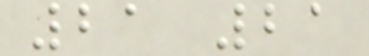21 21
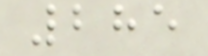285
